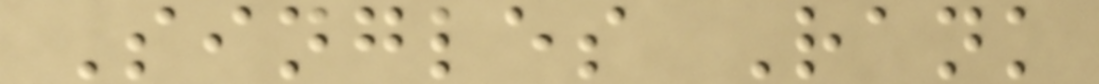Singles Rank
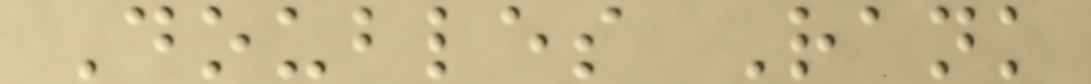Doubles Rank
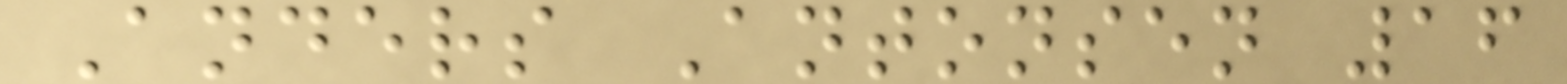Anders Antonsen 16
